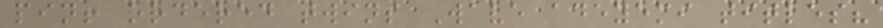pin! ordered twins Wave adeyemi titles?
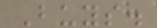Buys.
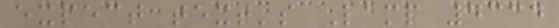expect text's Lamp 4334
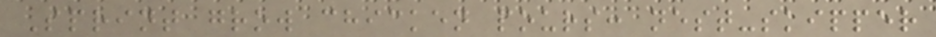Sprint grow chicken pours: nest-skipper
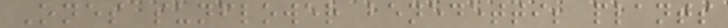Ones sunflower benedetti; plants
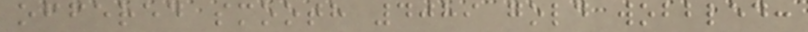offered smooth 4089 gold wobbled:
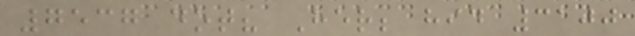7537 dot? Her; hid 3100
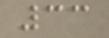33
